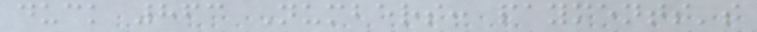duck 863 Numbers: payments's
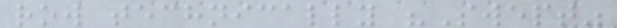row technically "Swept"
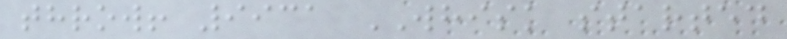throw! 9931 WHISK started
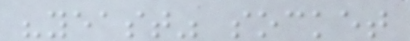"yeast" socket
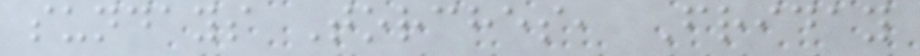sundays Torches, Friday
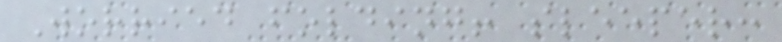Worried folding! sleeper:
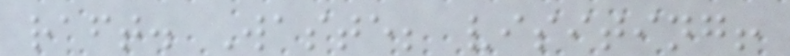raft. Waste; visiting!
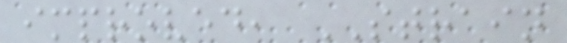improved, STRAIN
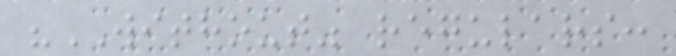"WITHOUT" regulars:
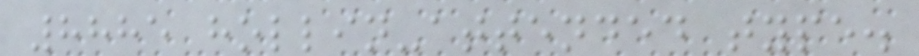8885 hollin-attended type.
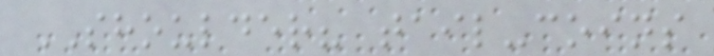SHOULDER? tail-coins
